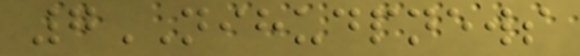7NIHUDPNEWS
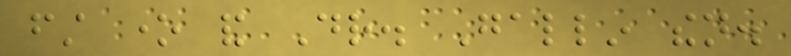first one and Dr. Gallin then.
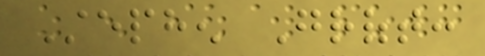Stephen Groft:
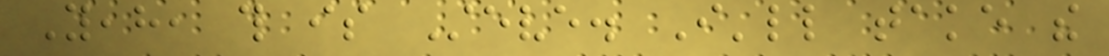Yeah, this is Steve. I'll take the
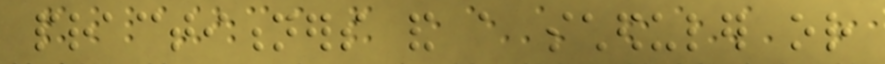practitioners and a scheduler or
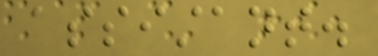assistant.
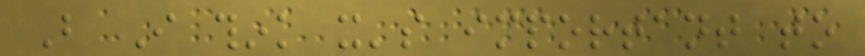But I think it's important to
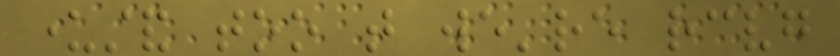understand too that we're receiving
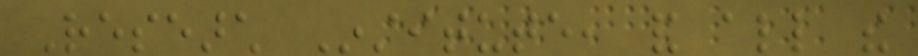Research Institute, and all the
